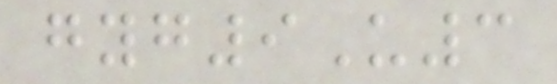gyg9U3
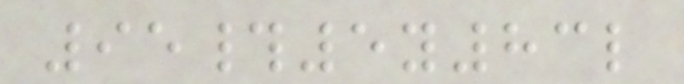95#5y83l
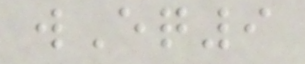wEq9
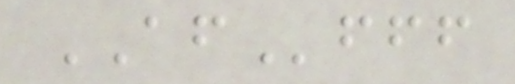AFfff
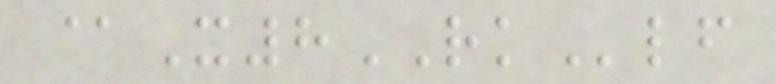@X8RKlf
